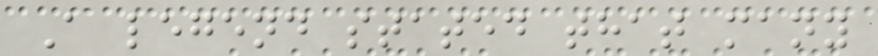A legend stated that many
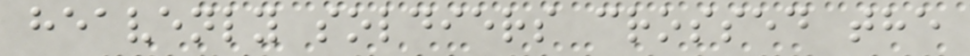heavenly soldiers crossed the
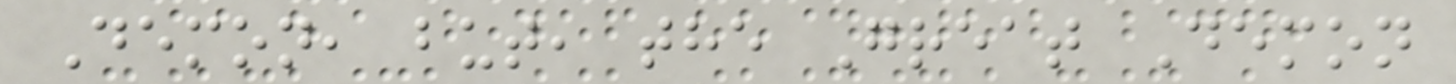Demon, but, the Great Demon
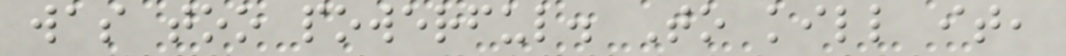was too powerful. To kill it,
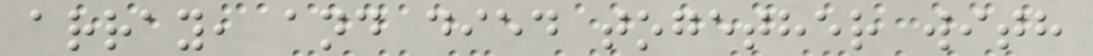array, and died together with
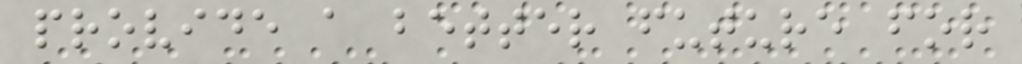provide a better future for
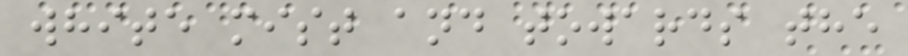white mist and towards the
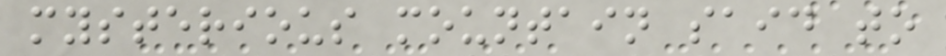mysterious mountain said to
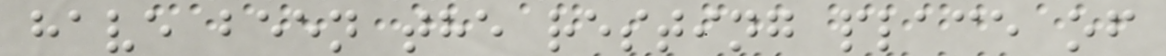have been the resting place of
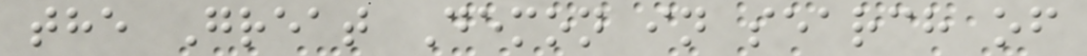the Great Demon in search of
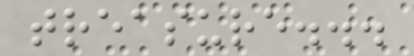treasure...
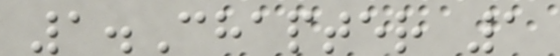1.Chapter 1
